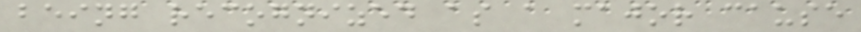being recognized as a major cause
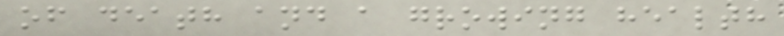of death and a growing health
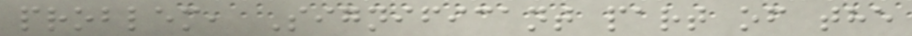problem, Significant part of the
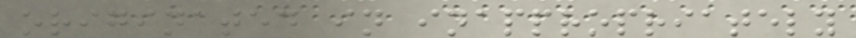originated in inappropriately
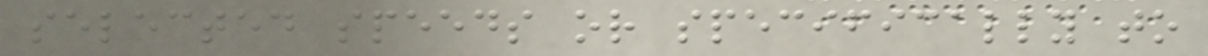selected speeds or specifically to
